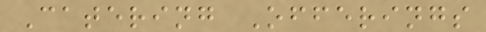Catering Offerings
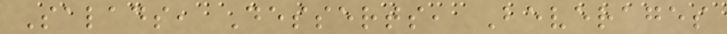Salads, Desserts, Beverages
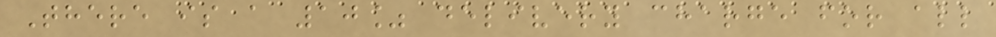There is a 10% delivery charge for all
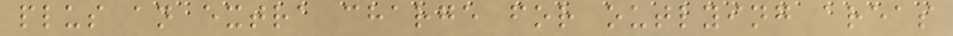plus an extra charge for outlying areas
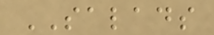SALADS
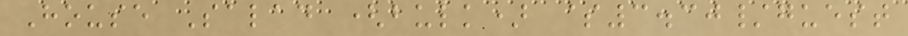House Salad (bulk) $3.30/guest
